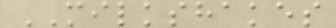MILKSHAKES
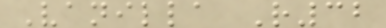Vanilla R32
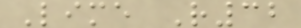Lime R32
